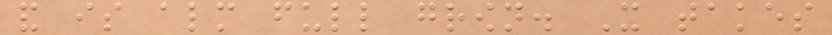and is almost full grown. It takes
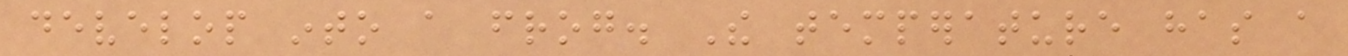develop into a frog. The temperature has a
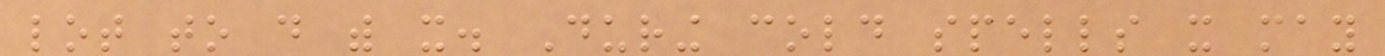lot to do with it. During cold spells it may
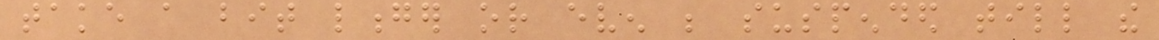take a bit longer or even be suspended till the
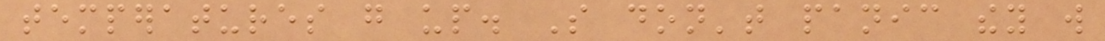temperatures go up. So don't panic they will
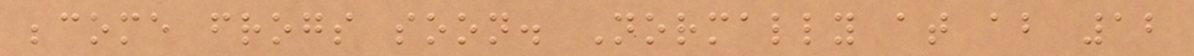become frogs soon. Normally at about 12
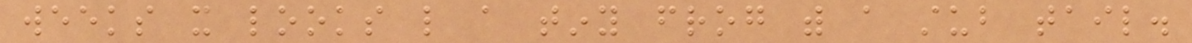weeks it looks like a tiny frog with a stub tail.
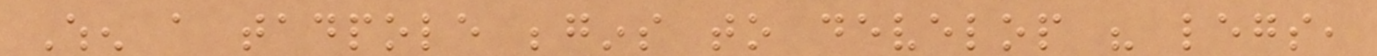When a tadpole begins to develop his legs,
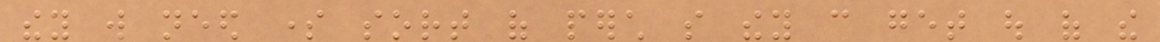they will need some sort of perch so they can get out of the
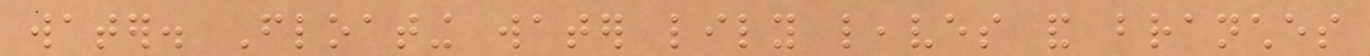water. Floating water lily leaves and branches
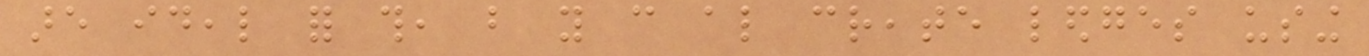are ideal for this, but you can also create ledges using
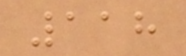118
